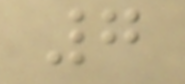7
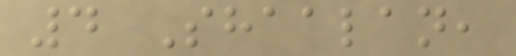4 Shaalan,
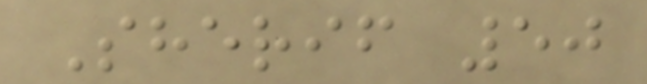Sherif 50
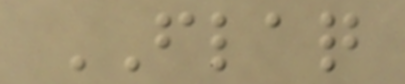FLAQ
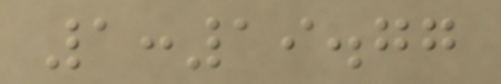1:19.77
